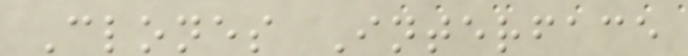Clones Interface
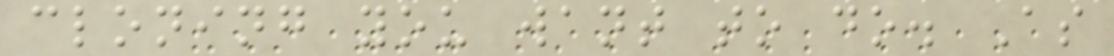cloning you want to do. As
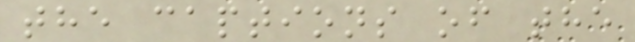the captions of the
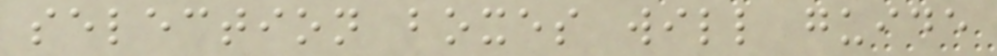selection boxes will guide
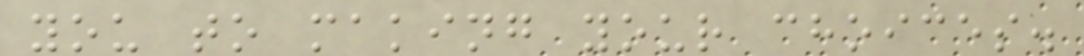you to making your choices.
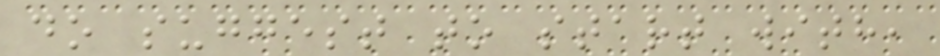do suggest to start with,
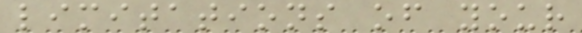limitations of your
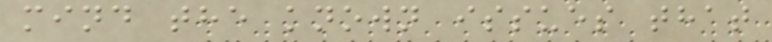mind the known issues that
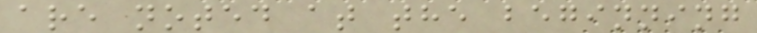are noted at the beginning
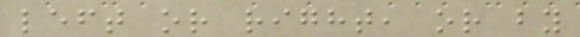left or right, or by
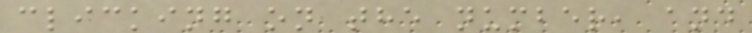clicking on the number, and
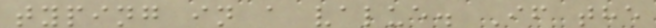typing in a value. If the
